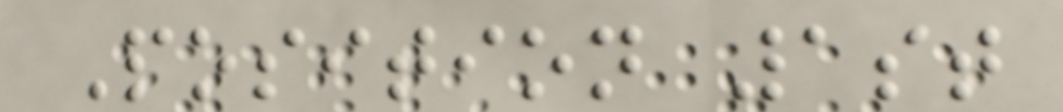Position 1st
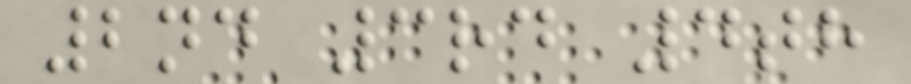2nd 3rd 4th
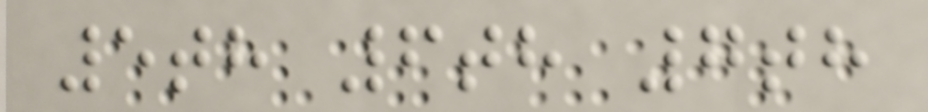5th 6th 7th
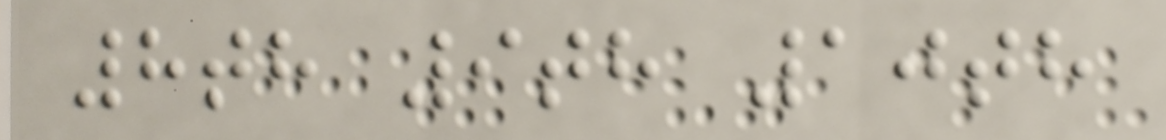8th 9th 10th
